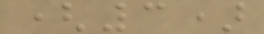(3)
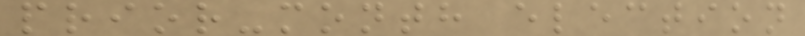prior-month election
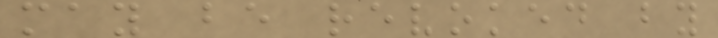may be revoked by
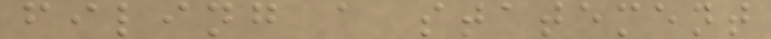filing a statement
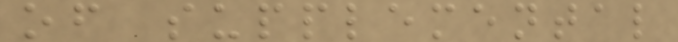of supplemental
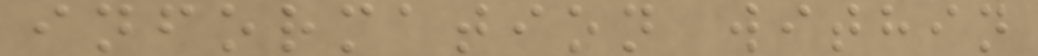information within
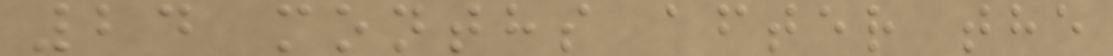24 months after the
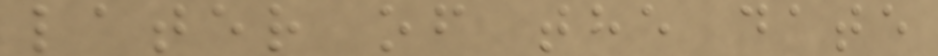later of the date
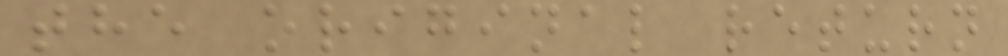the original return
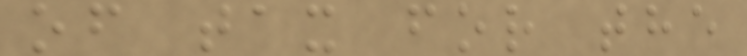of tax for the
